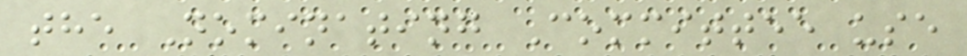the Nominating Committee use
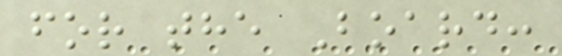for the Board:
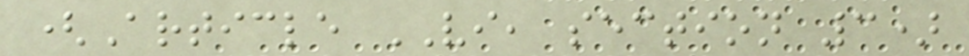(Article VI, section 3)
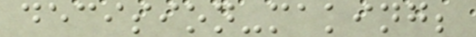decision-making;
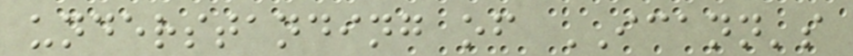understanding of ICANN's
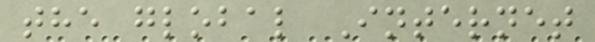the global Internet
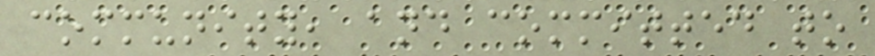community, and committed to
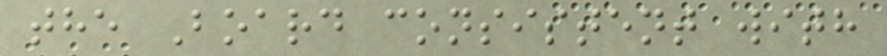the Board consistent with
